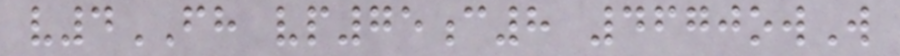v4FH vp75c8 4670owW
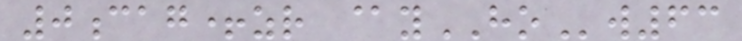0cag+zr @yHOw63
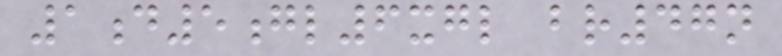1d5gl6xgl br47n
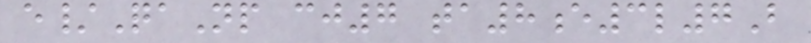e/QaNp cj7 ta8e3l7B
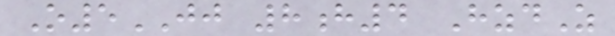O5JJ 8h4 HzdZ
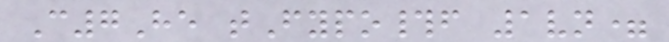C7He tFypo#f 1vn=
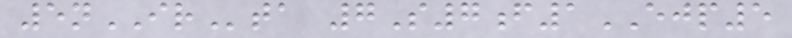5nIRta 7S7f1EJP5
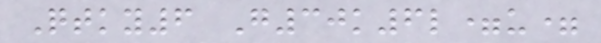Qtky6 G30k6l=u=
